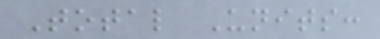Total Units:
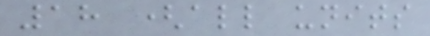18 (all units
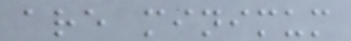are minimum
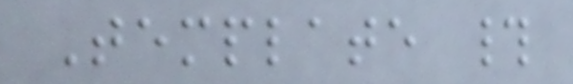Template #
